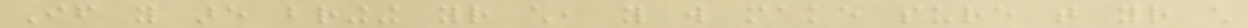If you are bringing your child, you will make sure that your child
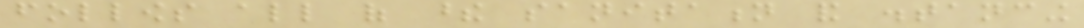follows all of these sanitation and distancing
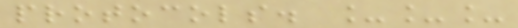protocols. ___
